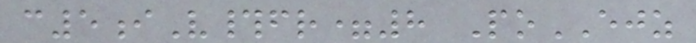c5iV#fr=8 PoEJZ
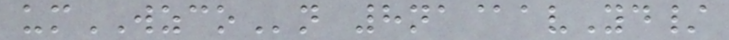umWZCOn 8na@avYd/
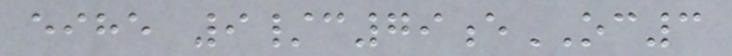eihe 9/c79eOC3
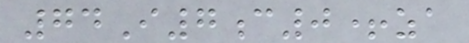74I7c0+za
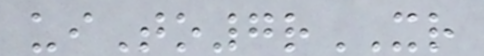uiTo7rXR
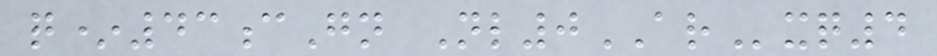q*43cGn Nl0ARxq4
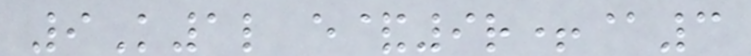9K1l e&9r+@3
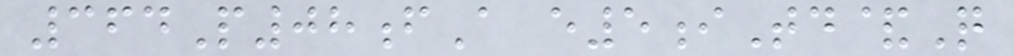364P08fA e5iTd&Q
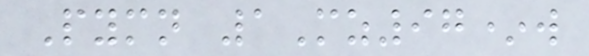Pymn 1Mz97*w
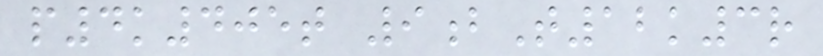p4k405t 9bT12k3r
